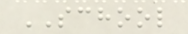SCHOOL
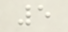5
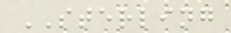STERLING
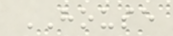HOUSE
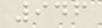946
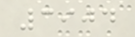3904
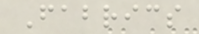Fabrics
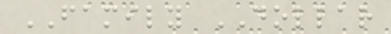FAMILY DOLLAR
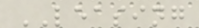LEASING
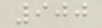900
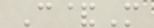C&M
